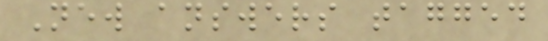New answers tagged
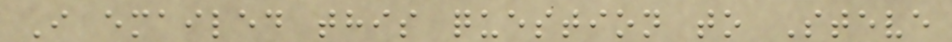I emailed this question to Steve
